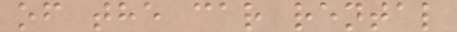of the car rental
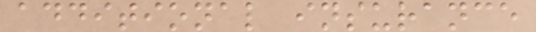additional insurance
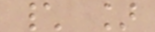\ ]
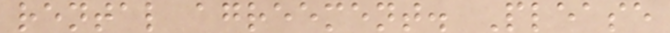rental agreement. Please
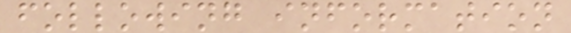following information
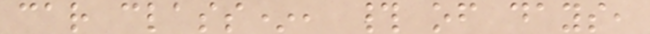car class*, # of days,
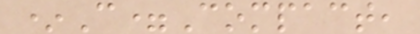*C=Compact,
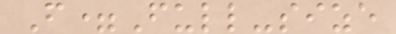F=Full-size
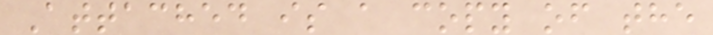Attached is a copy of the
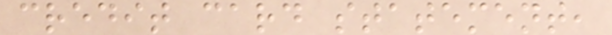credit card statement,
